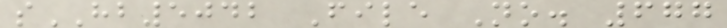sHB5042 File No. 677
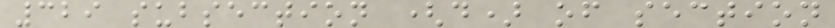329 subsection (d) of section
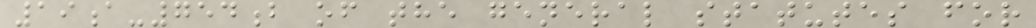19a-754b of the general statutes for
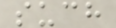such
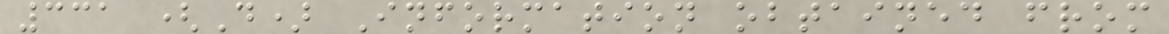331 (D) Information obtained from
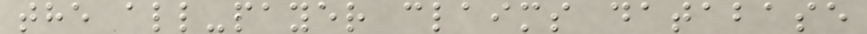the all-payer claims database
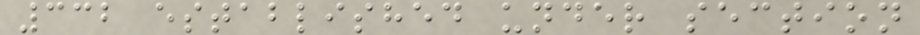332 established under section
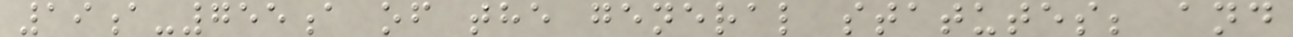19a-755a of the general statutes; and
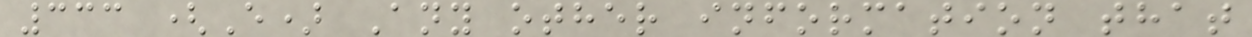333 (E) Any other information that
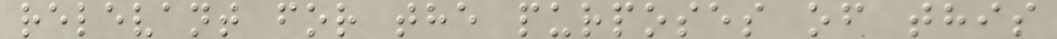relevant for the purposes of this
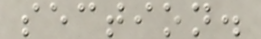section.
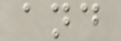and
